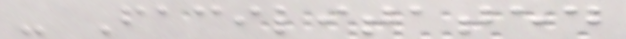- Facilitated
